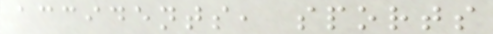accidents, sports
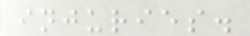injuries.
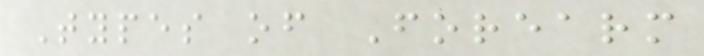Types of Forearm
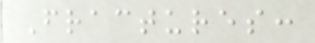Fractures:
